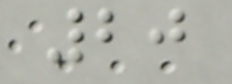20
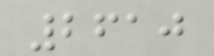2610
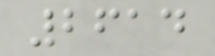2614
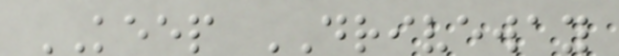KEEP DRIVEWAY
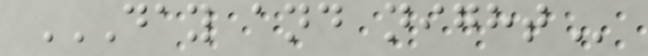DAY AND NIGHT
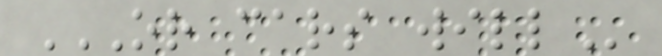OR CARS WILL
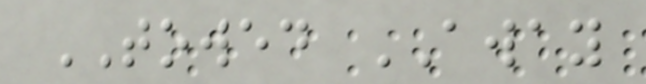TOWED AWAY
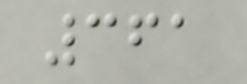361
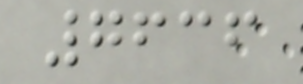7636
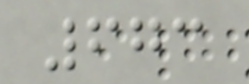673
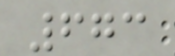673
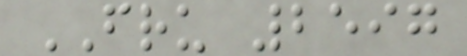FRU 2597
